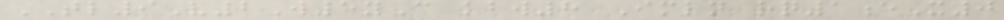TL9V2W5yC kbw8 Imln rq1eX0
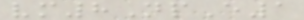vm8NpE1
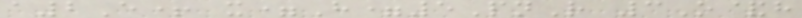a2E+ x=H=5PnR 3O&h
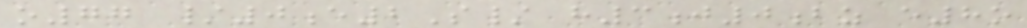o77 /0e2S/ h3j0bz e8o
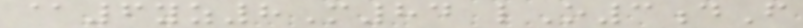@6yz8M84 lO3dF
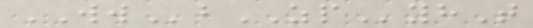WWbZPyhT
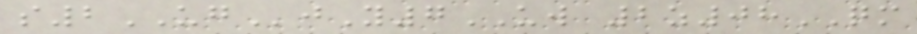s2UGjY7UW 2z08QM
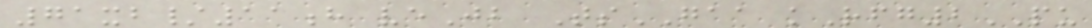71xb/11h veJb TsGAA kRfg2PU
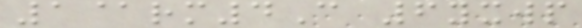1@rm4C 6yxwp
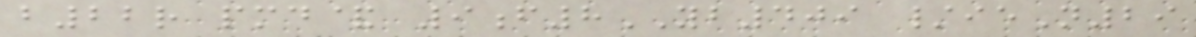b22r pmd& 9f8YB409 /ieN29
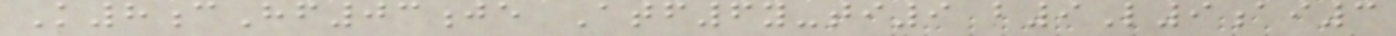K8cHf03je Atf6y-ti9 b9L9ai3
